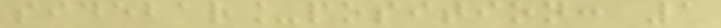sidebar_position: 1
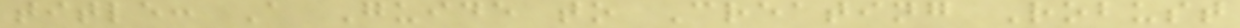title: A Guide to Creating Robust
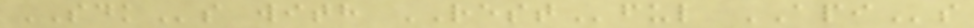SDKs with RESTful APIs
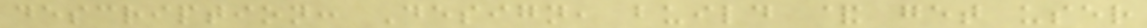description: Design, build & get user
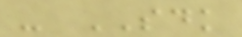- SDK
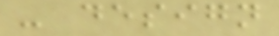- design
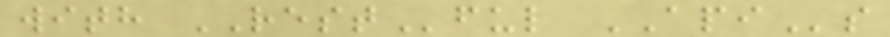with RESTful APIs
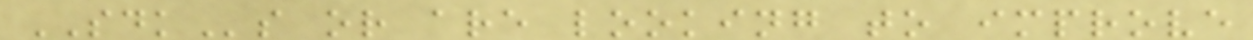SDKs or are looking to improve
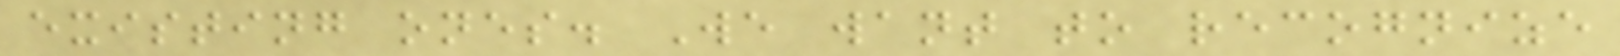existing ones. We want to recognize
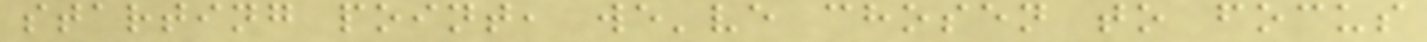starting point, we've chosen to focus
